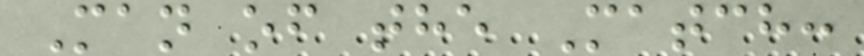Man of the Match:
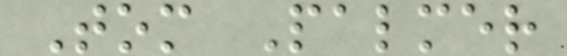Tom Palmer
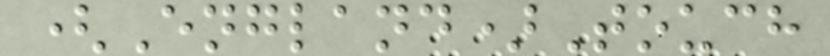(England)Touch
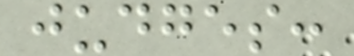judges:
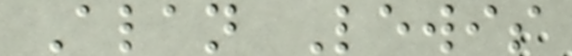Alan Lewis
